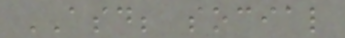ASD; social
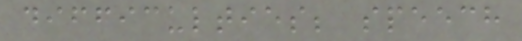difficulties; speech
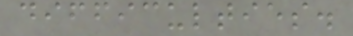difficulties.
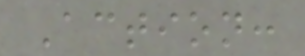Action:
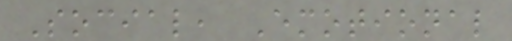Social, Emotional
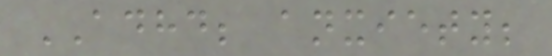ADHD; anxiety;
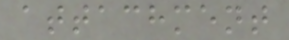attachment
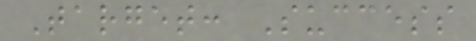Target: Success
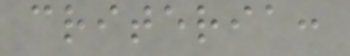criteria:
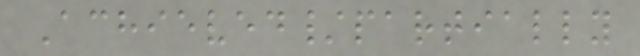Achieved/partially
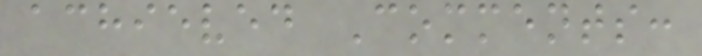achieved Comments:
